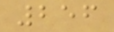256
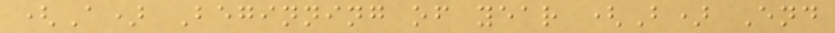(A) Beginning of year (B) End
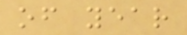of year
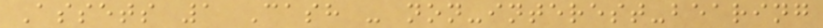Assets 1 Cash - non-interest-bearing
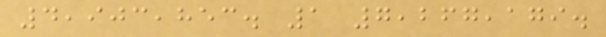4,903,853. 1 7,267,179.
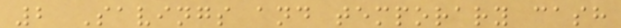2 Savings and temporary cash
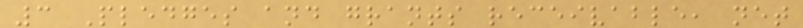3 Pledges and grants receivable, net
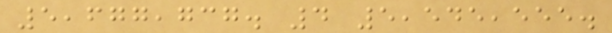5,677,737. 4 5,545,555.
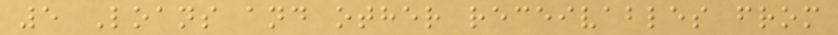5 Loans and other receivables from
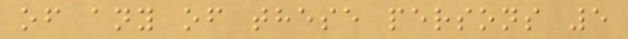of any of these persons 5
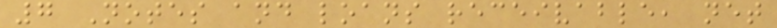7 Notes and loans receivable, net
